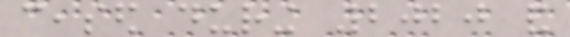ceased during 2020 and
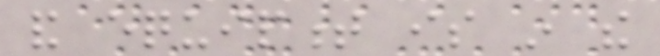and equipment is in the
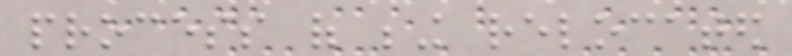process of being relocated
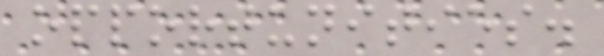opportunities.
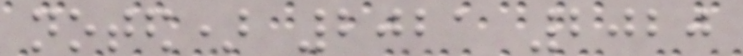noted) 2021 2020
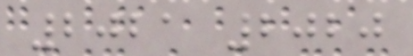2021 2020
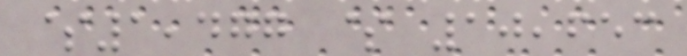$1,477 $ 10,653
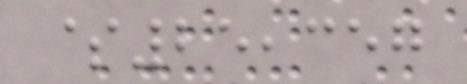$25,357
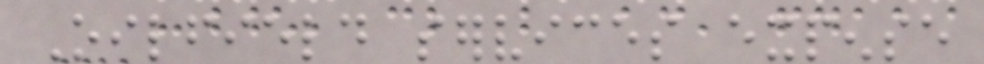Oilfield services expense
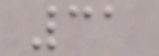31
